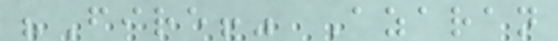"Fire!" Azaran
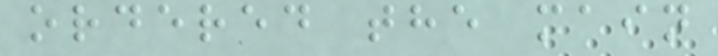ordered the main
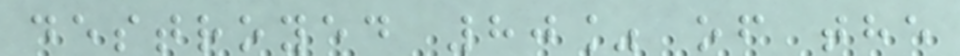destroyed 80% of the
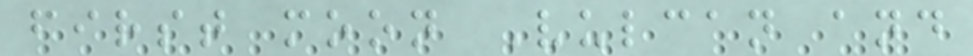first moon Vulcan and
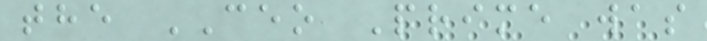the CEO Prime was
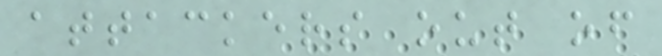attackers out of
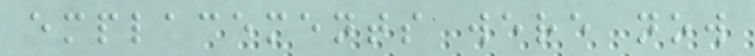emplacements were now
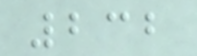232
